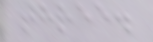three.
